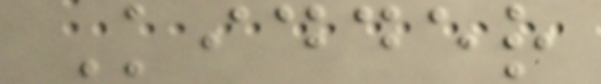Kidder
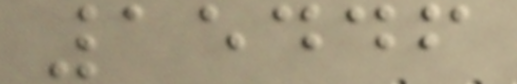15446
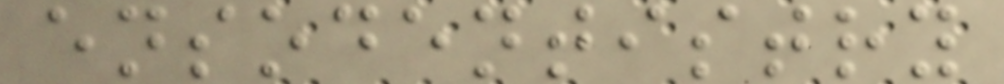ensodentistry
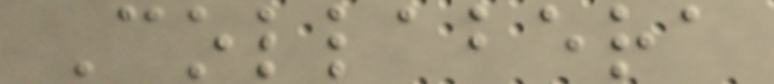Collabera
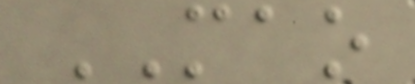MAO
